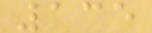135
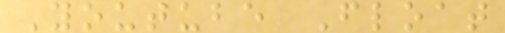Youtube Float
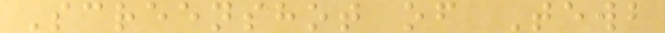Screenshot of Tewb
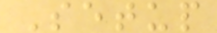Setup
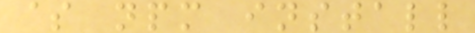$ npm install
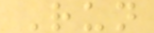Run
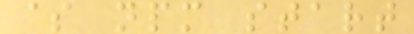$ npm start
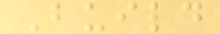Build
